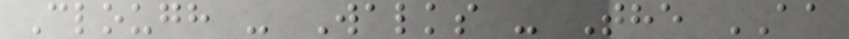Clough - Walks - The AA
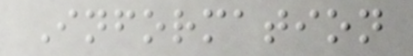Information
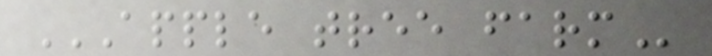APPLE TREE FARM
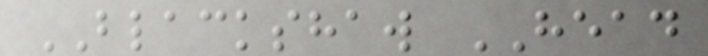BLACKSHAW HEAD
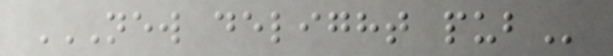NEW DELIGHT PUB
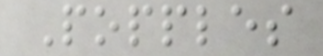Popples
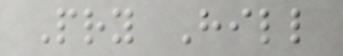Pry Hill
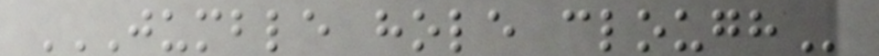JUMBLE HOLE CLOUGH
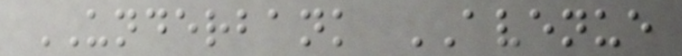UNDERBANK AVENUE
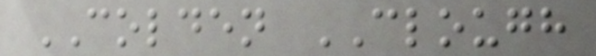COLDEN CLOUGH
